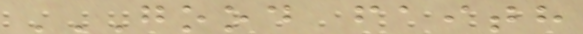GOOD FAITH
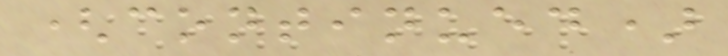(continued)
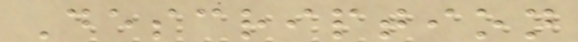Description
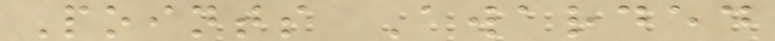Points Awarded
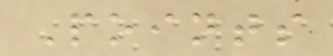Points
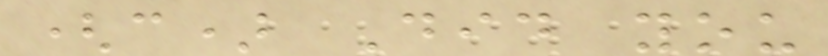(c) Did you
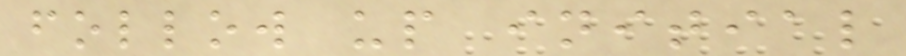follow up initial
